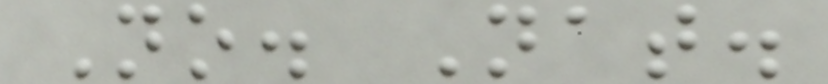No. Nat.
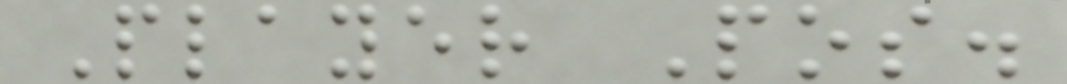Player Pos.
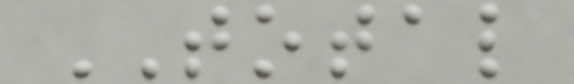TOTAL
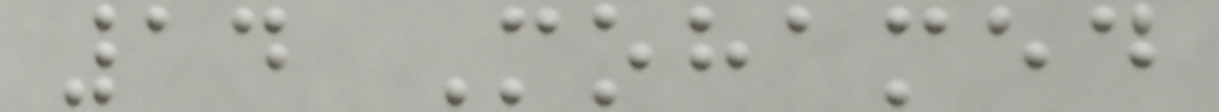14 Mohamed
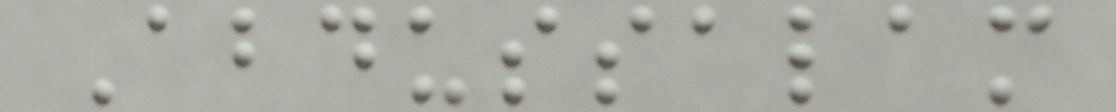Abdussalam
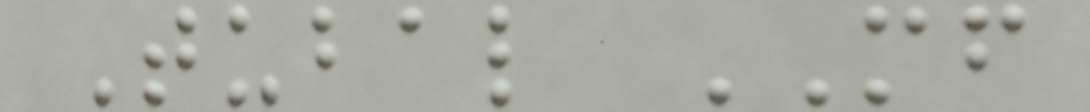Tubal MF
